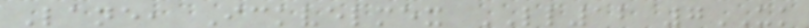Lane, Ickvelmex LL12 7UK
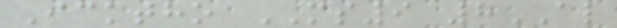Icktho MS9 8AL
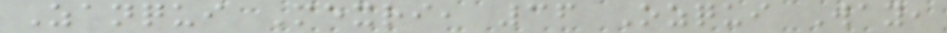Zanqui Mexri, 36 Ozqui Way,
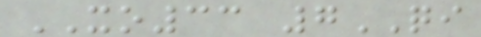XO33 7QI
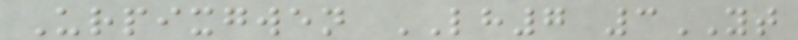Urpixgwen LH7 3YT
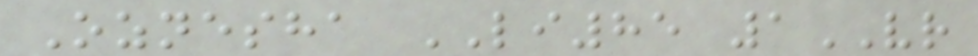Oznesha LI85 1VR
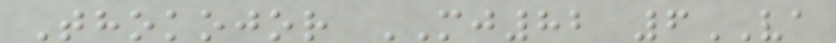Thokojor MJ82 6VA
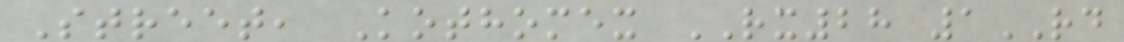Street, Kothomex RX28 1RD
